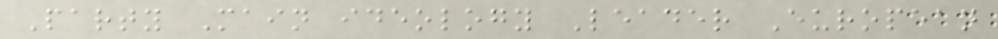Party Main ideology Leader European
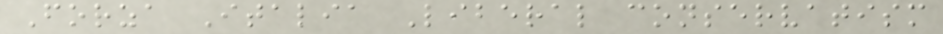Forza Italia Liberal conservatism
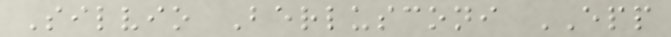Silvio Berlusconi EPP
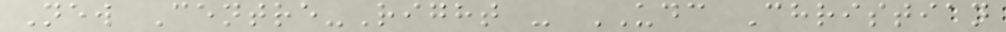New Centre-Right - UDC Christian
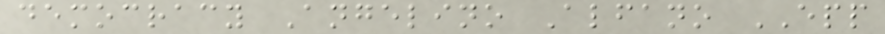democracy Angelino Alfano EPP
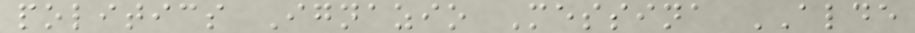politics Ignazio Messina ALDE
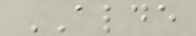ALDE
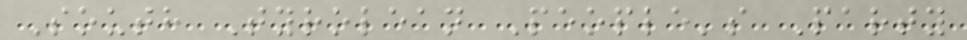South Tyrolean People's Party
